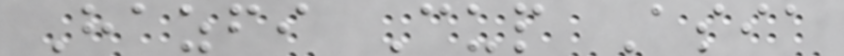Hazfi Cup Asia
